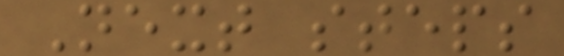Next steps
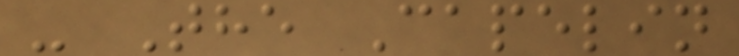- The Capelin
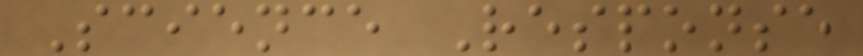Science Response
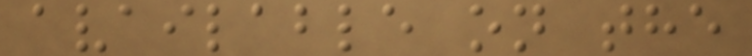available on the
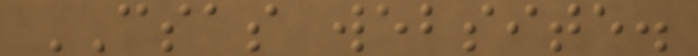CSAS website.
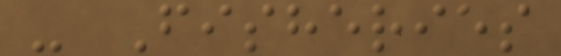- Fisheries
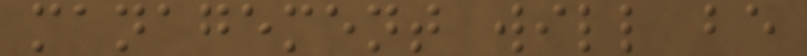management will be
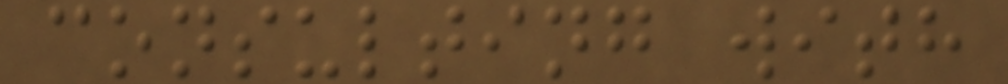consulting with
